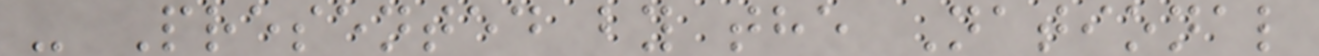- Presented by the National
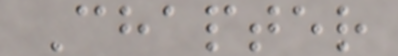Chapter
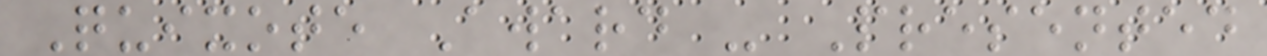Quixote Award - Presented
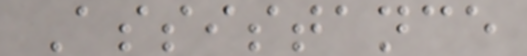Assistance
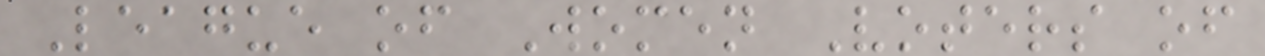League of Women Voters of
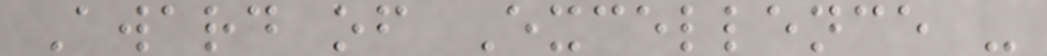Award of Excellence -
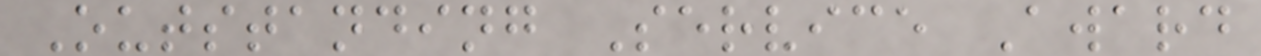Outstanding Service Award
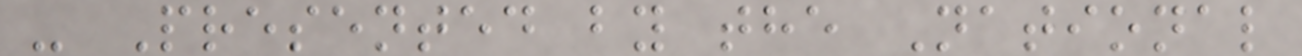- Presented by the National
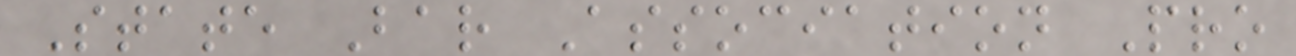State Bar Association Pro
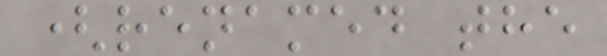(renamed the
